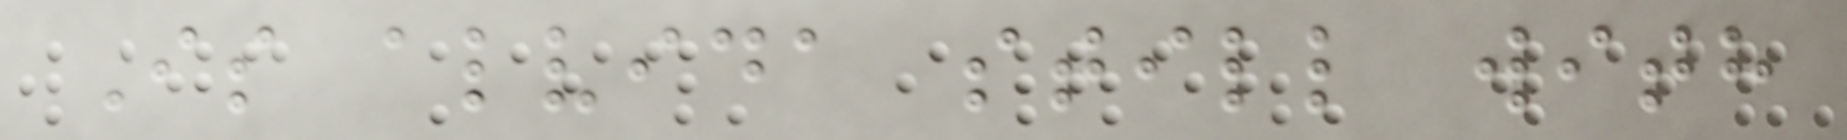Is alvida still with
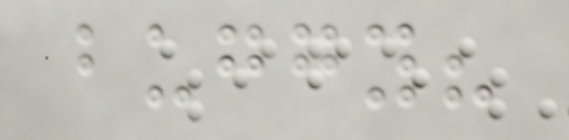buggy?
